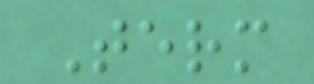Term
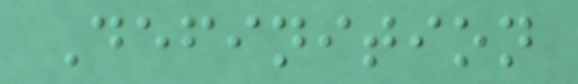Definition
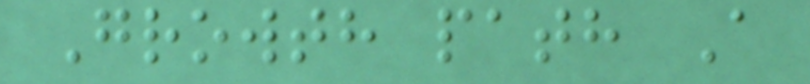Growth path A
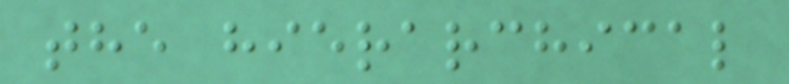the hierarchical
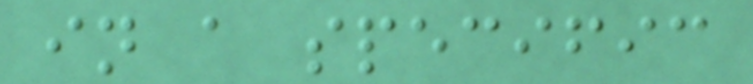in a specific
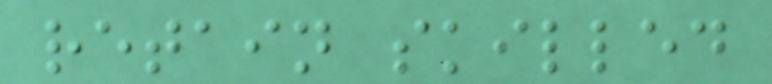retain skilled
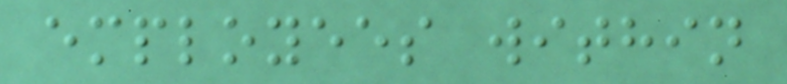employees within
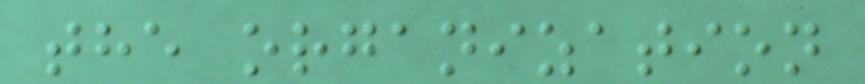the organization
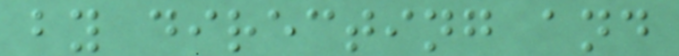by directing and
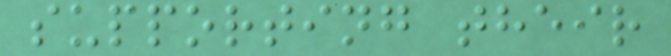supporting their
